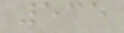535
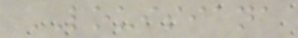LOUISIANA
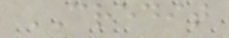CREDIT
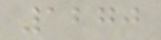1270
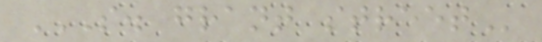S. GRANT STREET
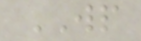WP
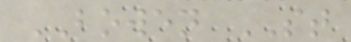BOWEN ST
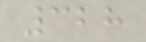328
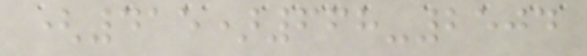(415)668-2504
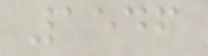1546
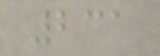231
